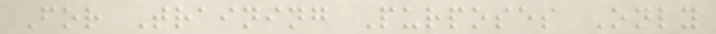For Training Purposes Only
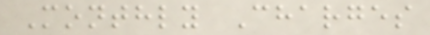Monthly Charges
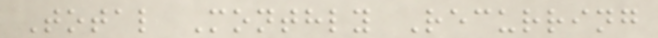Total Monthly Recurring
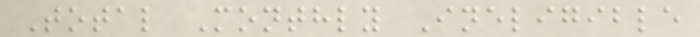Total Monthly Ineligible
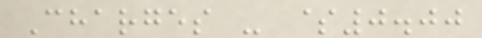Charges - $0.00
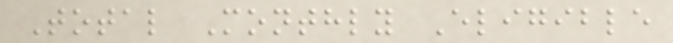Total Monthly Eligible
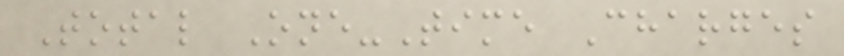Total One-Time Charges
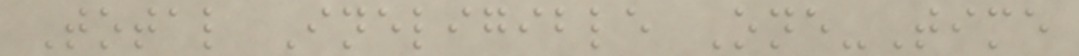Total Ineligible One-Time
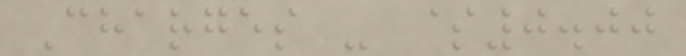Charges - $0.00
